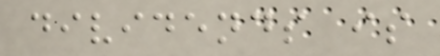dividends is
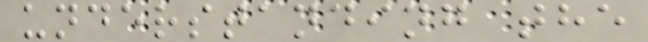understanding the
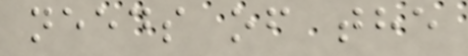needs of the
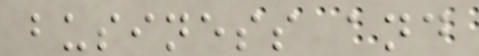business and
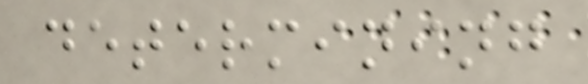determining
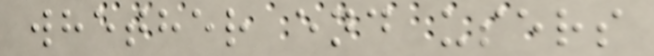whether end users
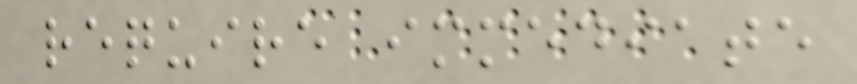require immediate
